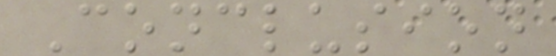Conclusion
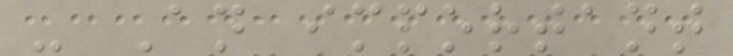- An important
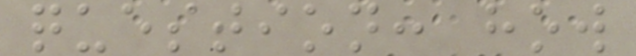question: how
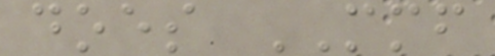does MMF
